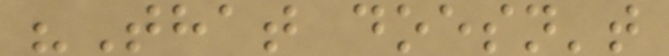"That doesn't
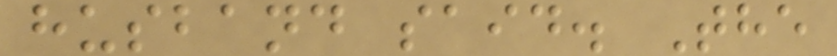husband said. The
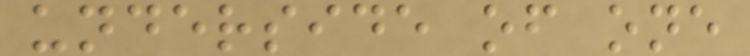underside of one
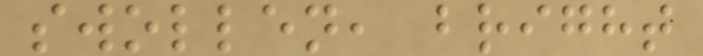swollen, bright
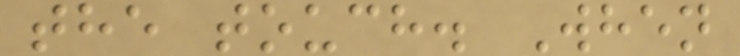the touch. When
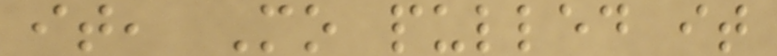it, Mo pulled it
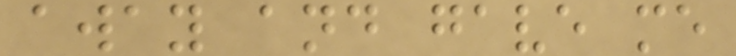away and gave me
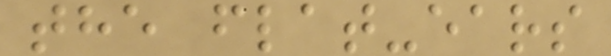the flat-ears
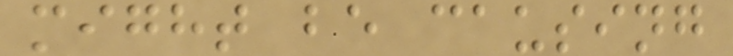might be causing
